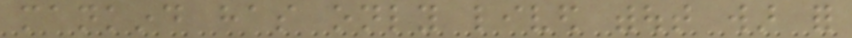mankind has only lived without war for
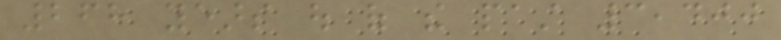268 years out of the past 3,400
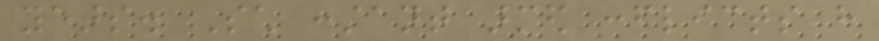years. Such constant armed conflicts have
